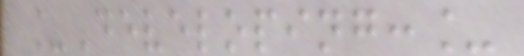_Developing:_
